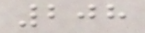208
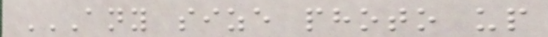ANY SIZE PHOTO UP
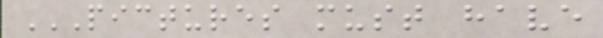PICTURES MUST HAVE
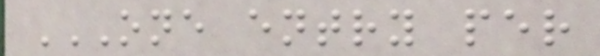ONE ENTRY PER
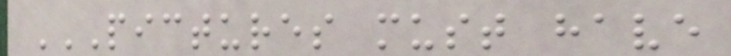PICTURES MUST HAVE
